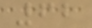62
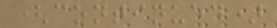(continued)
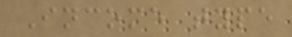Income type
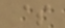$
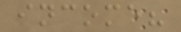income?
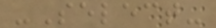-Select-
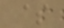$
